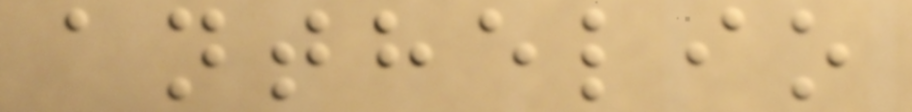anthelio
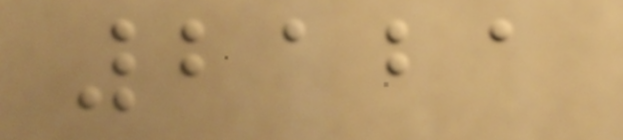2121
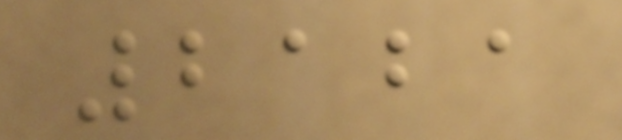2121
